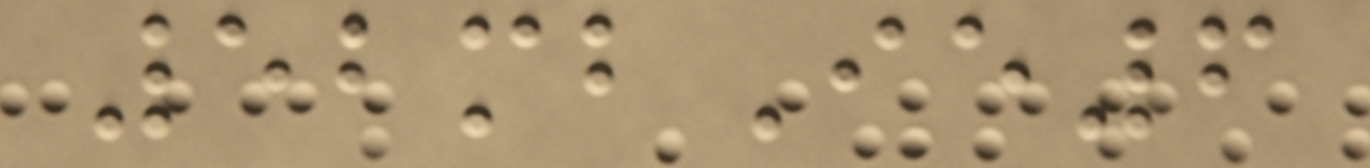52mbIe6
